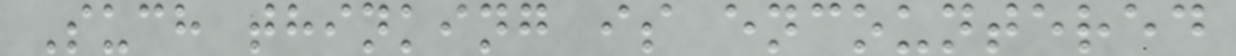Such thinking is encountered
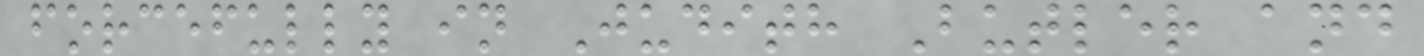forcefully in Judith Butler and
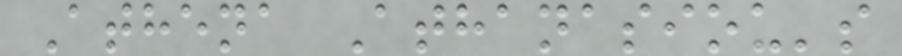Athena Athanasiou's
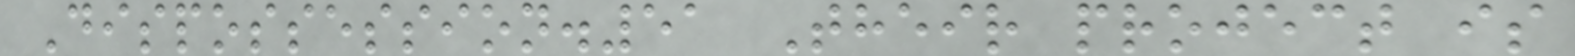Dispossession.51 Their project is
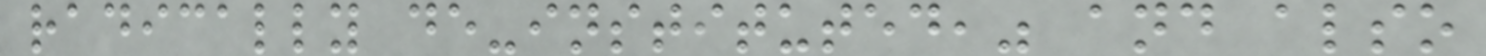radically de-instituted," and also
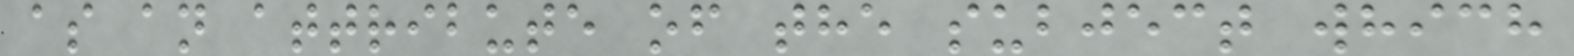as an attribute of the subject which
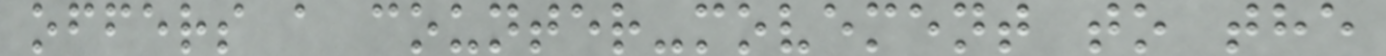offers a counter-movement to the
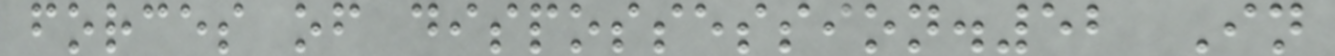forces of dispossession.52 In
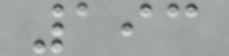193
